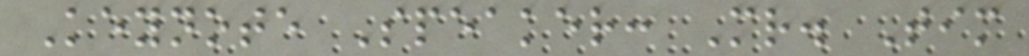Keynote Speaker: Mr. Tim
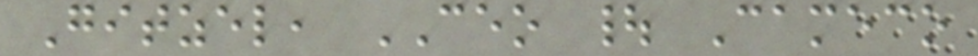Gitzel, CEO | Cameco
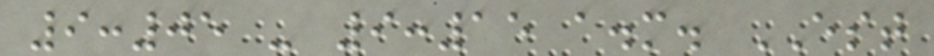9:05 - 9:15 a.m. EST
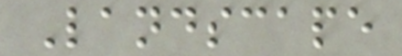Landscape
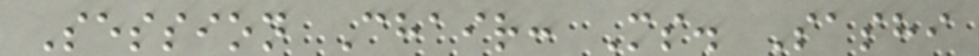Session Chair: Ms. Sashi
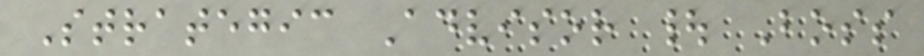Strategic Advisor | Boss
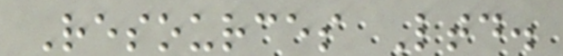Resources Ltd.
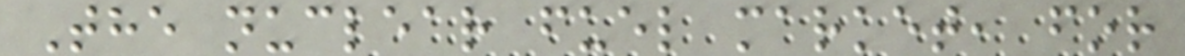The nuclear fuel market, for
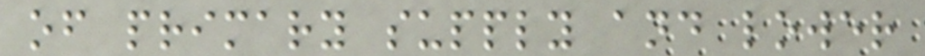of primary supply and lower
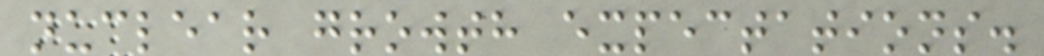nuclear growth expectations.
